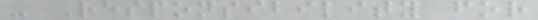- Responsibility for
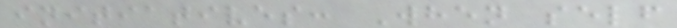initiatives: When self
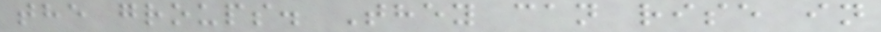the groups. They can rise in
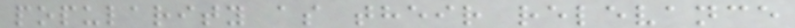popularity as their relevance
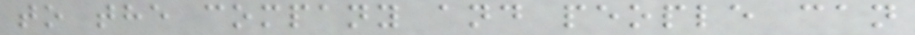to the company and people can
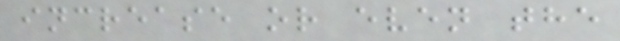increase or even the
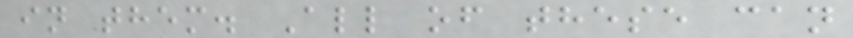in them. All of these can
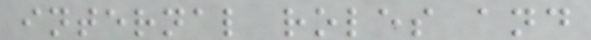internal roles and
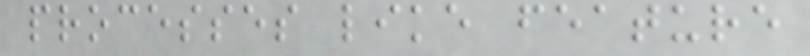processes like feature
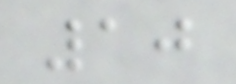10
